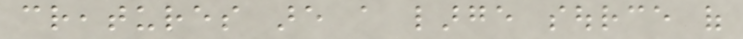creatures are a large source of
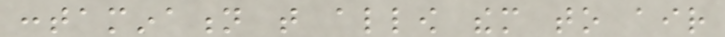contamination that allow them to air
